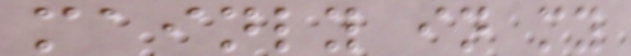mainly in my
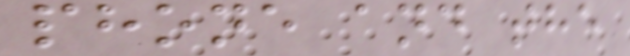phone and the
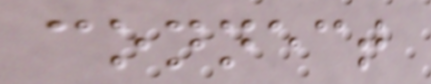connect
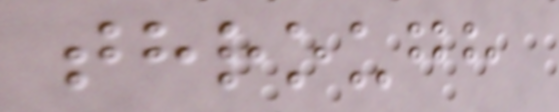through
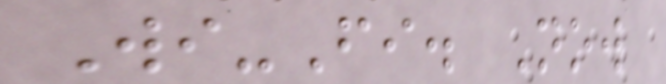Wi-Fi. Now
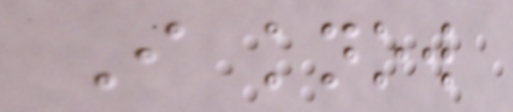I know
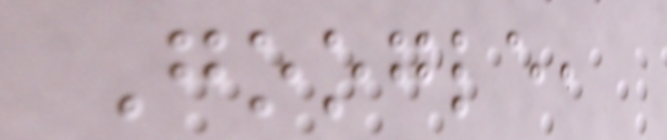Google,
